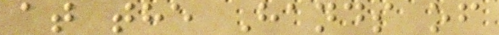at the Hands of
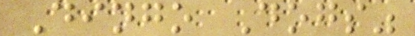Dingo Dogs"
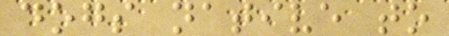dogs native to
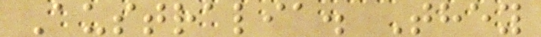Australia. They
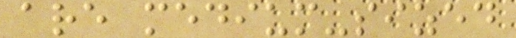are medium-sized
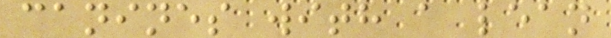canines with a lean
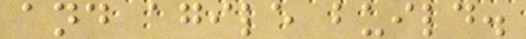and agile build.
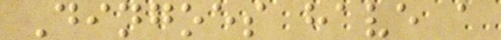Dingoes have a
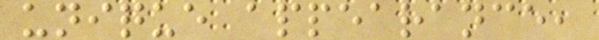unique appearance,
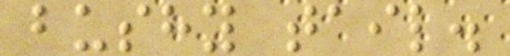bushy tail.
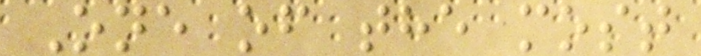One of the most
